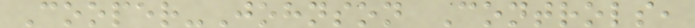Cooper-Johnson Controls,
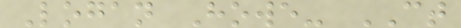Logan Howe- CT
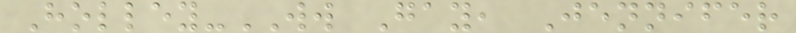Holley-WW Gay, Jennifer
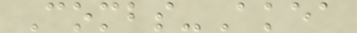Combs-Akea
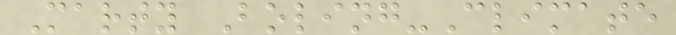Marty Boling-Climate
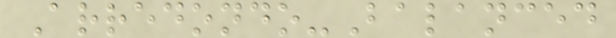Arredondo-Balanced
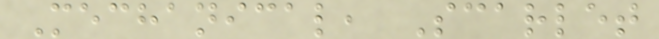Mechanical, Scarlet
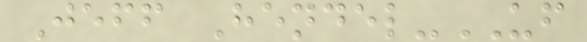Jeff Hendel-UF
